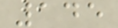145
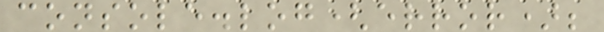console.log(error);
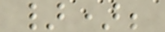});
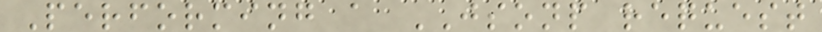Performing a JSONP request
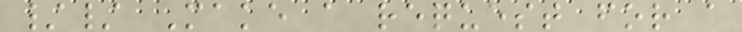// Make a request for a
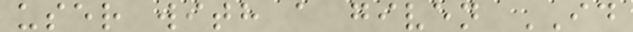user with a given ID
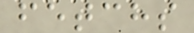fetchs
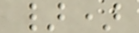})
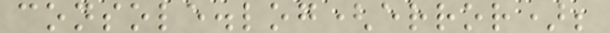console.log(error);
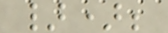});
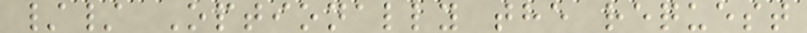// Optionally the request
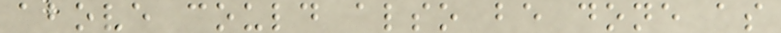above could also be done as
